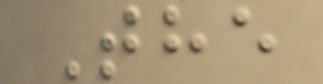The
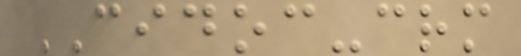CIDOC-crm
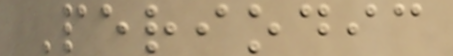Periodic
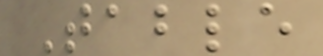Table
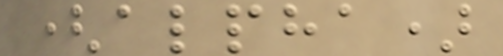(alpha)
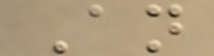An
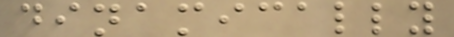dinamically
